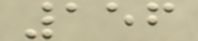156
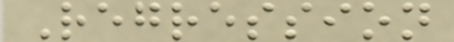Regression
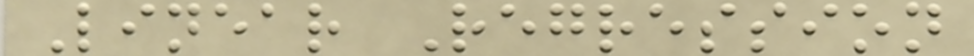Linear Regression
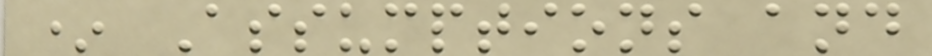* Assumptions and
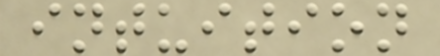intuition
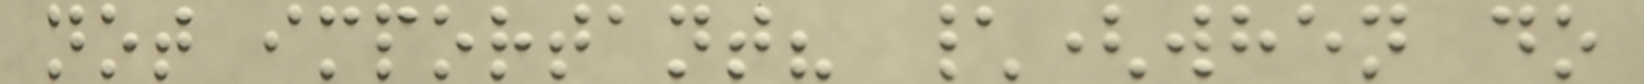not important? \(when do
